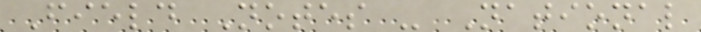Field Notes - National
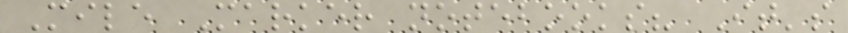Mile Marker notebooks? It's
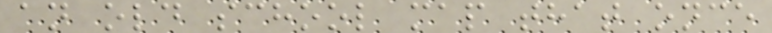an old school map that once
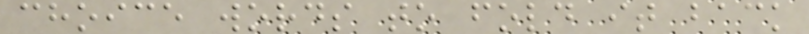choice words to fold it back
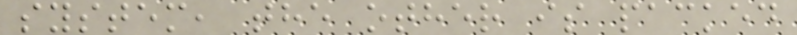system, the other is packed
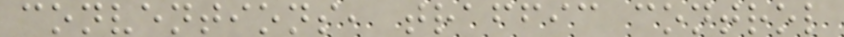conventions, traffic control
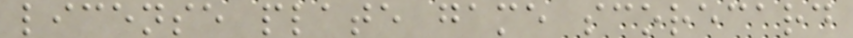license plate game scorecard
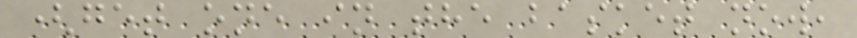(get one in the basket now,
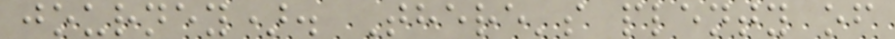journey). There's plenty of
